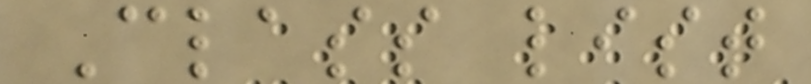Class list
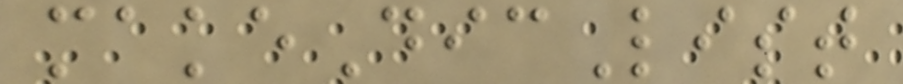makeDicList
